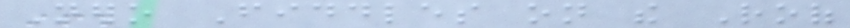Nero Fiddles on the Roof
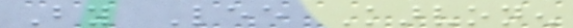By Lee Karvonen
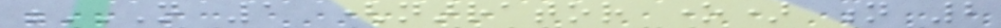N 1 (NARRATOR ONE) N 2
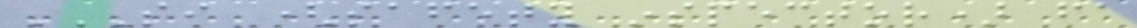SI (SAFETY INSPECTOR) FA
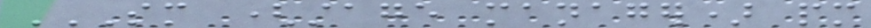SM (STAGE MANAGER) PM
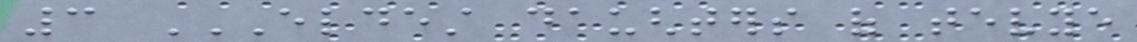3 ELDEST DAUGHTERS OF TEVYE
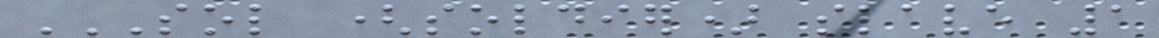SOL (SOLDIER) SLAVE 1
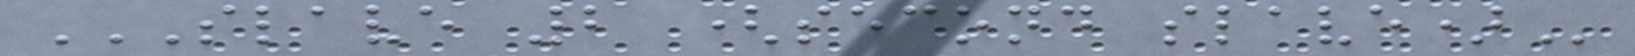SLAVE 2 (SECOND SLAVE)
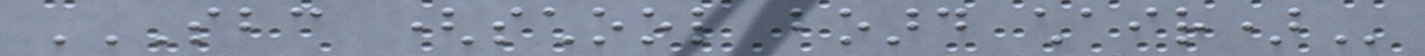SBC (SCHOOL BOARD CHAIR)
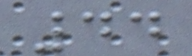44
